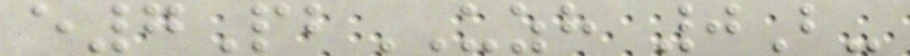e7PbUZH 0B-
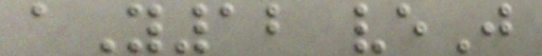aY12 veJ
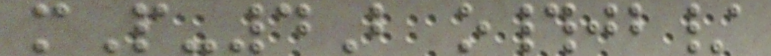mP-4B o#jb/
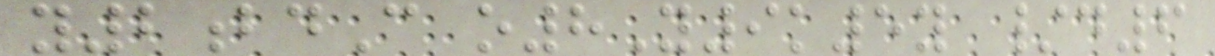y2bdC o8Y9k5y /d6
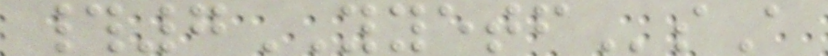#7YYETFsA
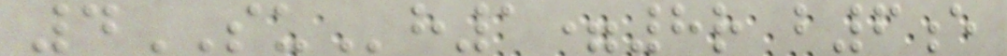4SUh1=8r b6e
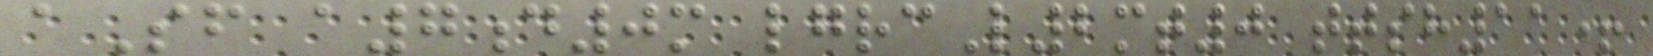aSf a7d0m lgrcL2mt0 ttsh11+
